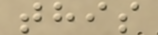this
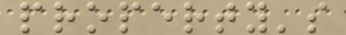property's
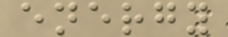energy
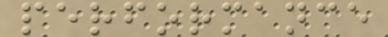performance
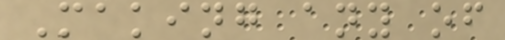Making any of
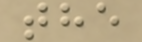the
